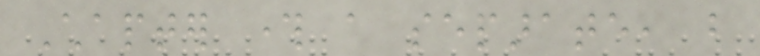Chapter through a separate, but
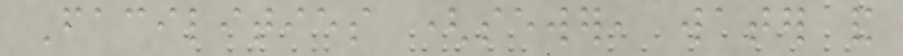Facilities (sewer, water and
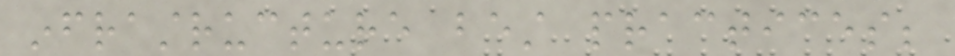infrastructure best practices;
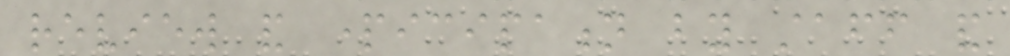review and participation by staff and
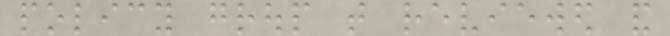policy group that reviewed and
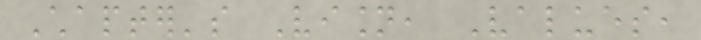Chapter's Vision, Values,
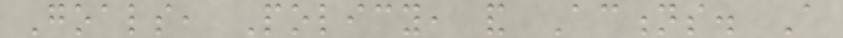Goals, Policy, and Actions. A
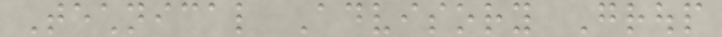Technical Advisory Group
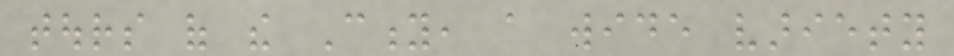tours of the City, a wide variety
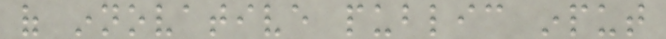of innovative public input
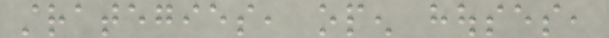strategies, open houses,
